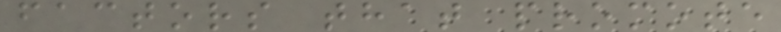factors that promote
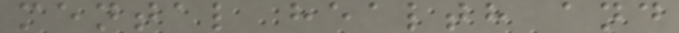mental health and
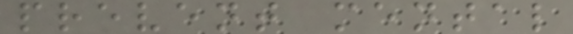prevent mental
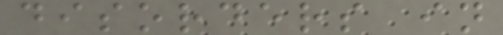disorders in
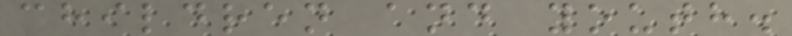children and youth.
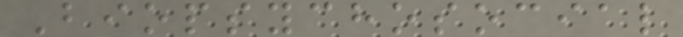Biopsychosocial
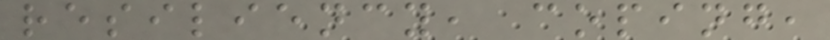resiliency, coping,
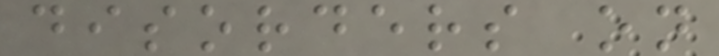disorders on
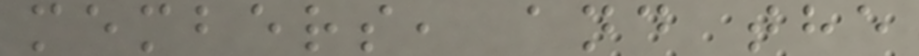members, and the
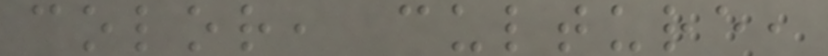color, culture,
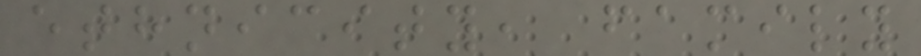ethnicity, family
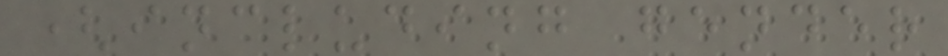(including gender
